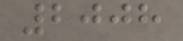2008
